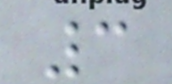3
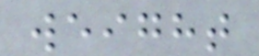weight
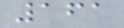161
